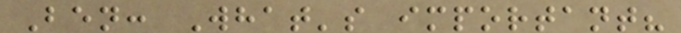Ben: What's important?
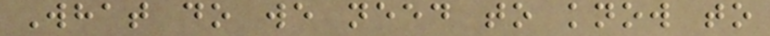What do we need to know to
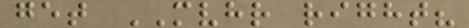get MVHR right?
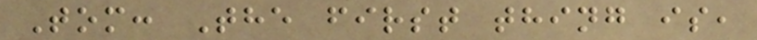Tom: The first thing is,
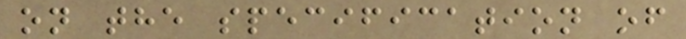on the specification of
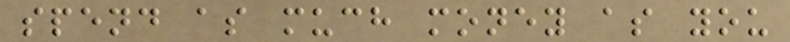spend as much money as you
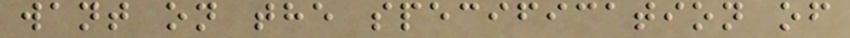want on the specification of
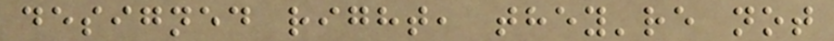designed right, they're not
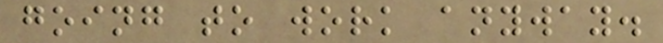going to work anyway.
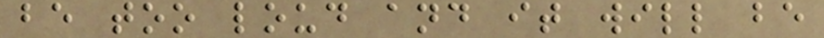be too loud and it will be
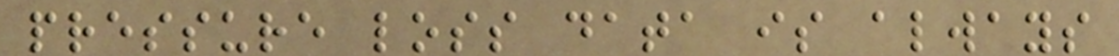pressure loss data is always
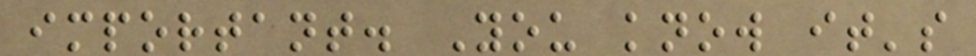important. You know it's
